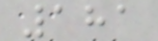181
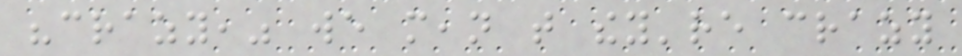"crazy," we mean that they're crazy
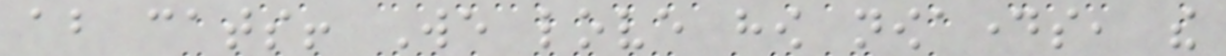about cats! We love how nowadays, the
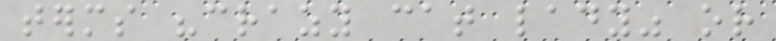terms "crazy cat lady" or
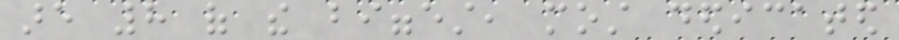are 8 of the biggest, most dedicated
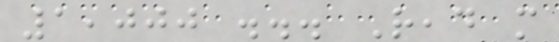1,000 ... Read more
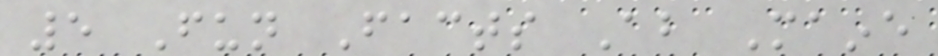5 Fun Facts About Maine
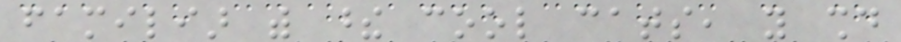familiar with these cool cats, you should
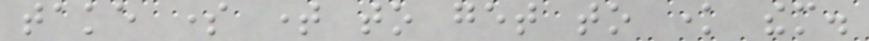take some time to get to know them.
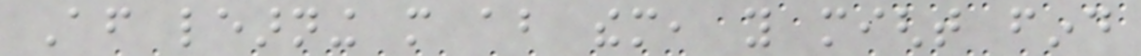After learning more about them, you might find
